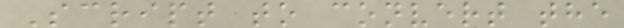Script to convert the
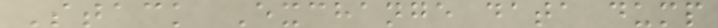Stack Exchange data dump
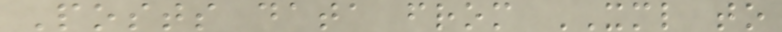Posts data from XML to
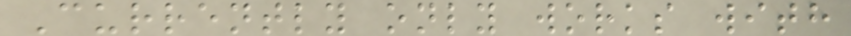Currently only works with
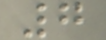7
